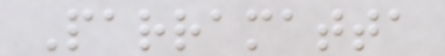Parramatta
